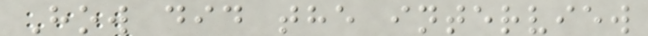How did the interview
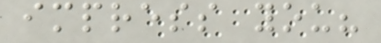impress you?
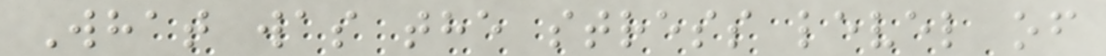What was the stress level of
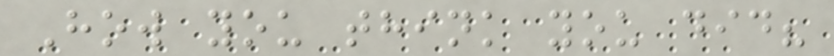How you think you did?
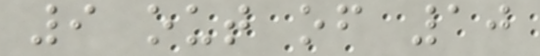9 out of 10
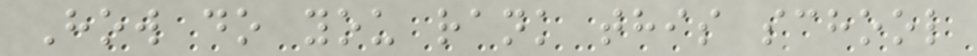How do you rank this school
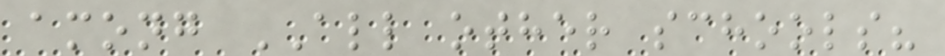among ALL other schools?
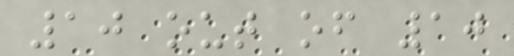10 out of 10
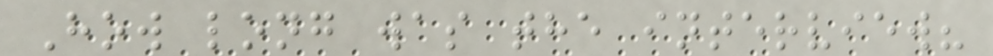How long was the interview?
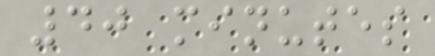40 minutes
